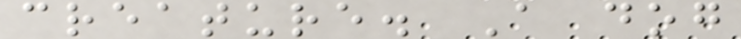creature. A dog
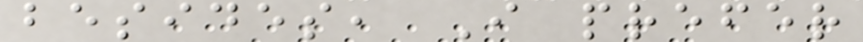besides, I prefer
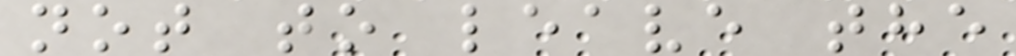not to leave the
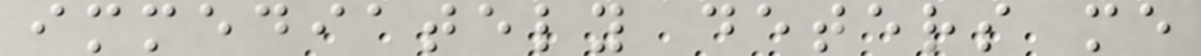immediately deters me
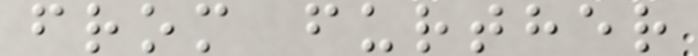from further
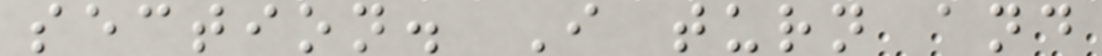section. I turn and
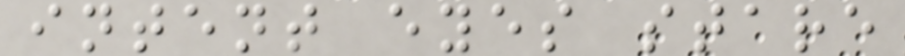intent eyes stare
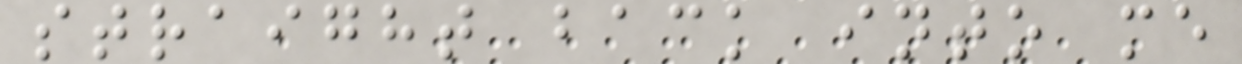straight back into me
